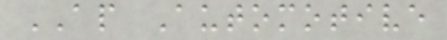AP Automotive
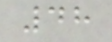48
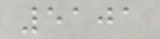5101
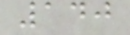140
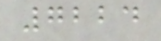7224
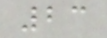23
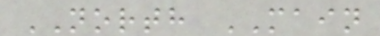NORTH MAIN
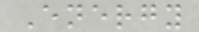Energy
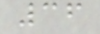36
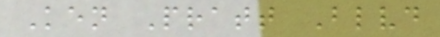Ken Pratt Blvd
